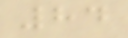84
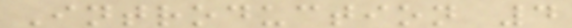Introduction 4
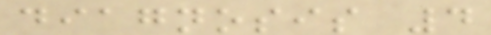diagnosis 4
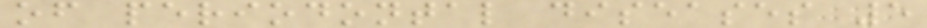of periodontal diseases 5
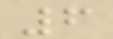6
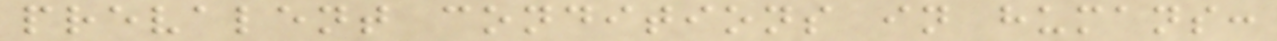prevalent conditions in humans:
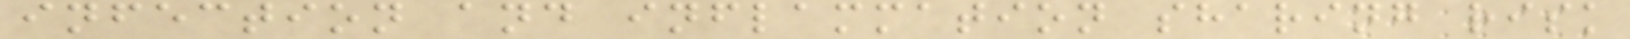infection and inflammation sharing risk
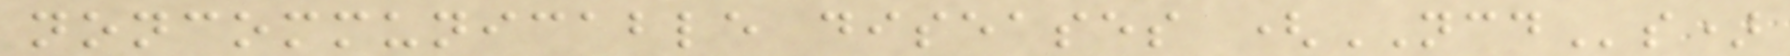noncommunicable diseases (NCDs)
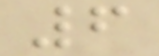6
